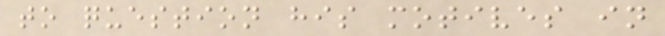to question his motives in
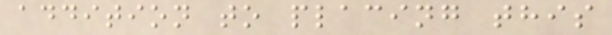addition to placing this
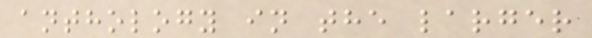anthology in the larger
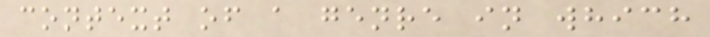context of a genre in which
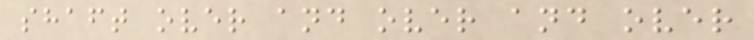shaft over and over and over
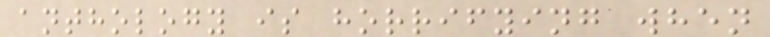anthology is horrifying when
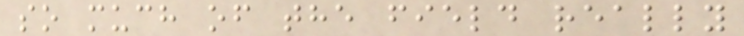so much of the field really
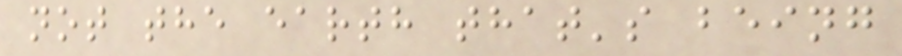not the earth that's being
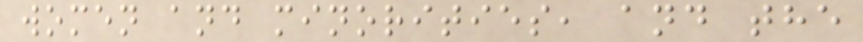women and minorities, and the
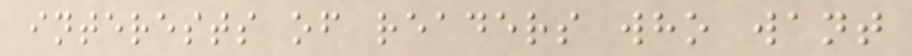interests of readers who want
